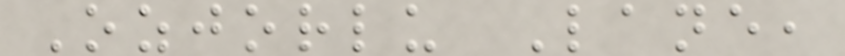Ozjorlu Lane,
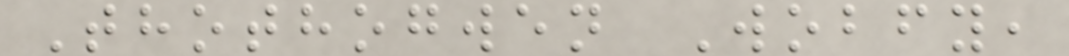Thothogwen Wobfy,
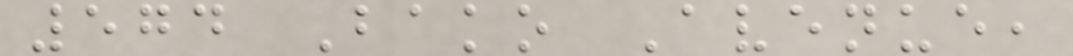574 Bako Avenue,
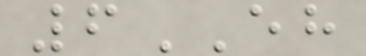6EH
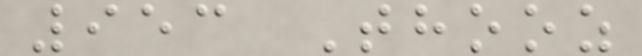953 Thooz
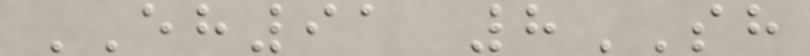EH91 8SH
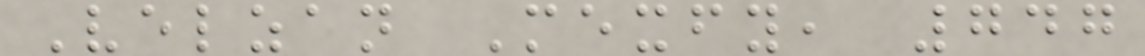Velzan Mexfy, 747
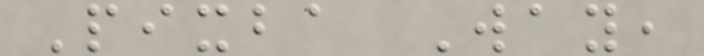Pixba Way,
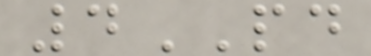4PD
